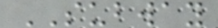SUBWAY
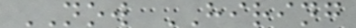NOW HIRING
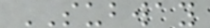SUBWAY
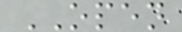OPEN
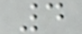4
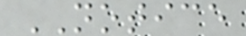NOTICE
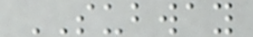SUBWAY
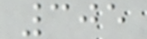305
